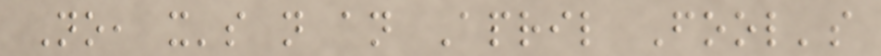No, it's not an April Fool's
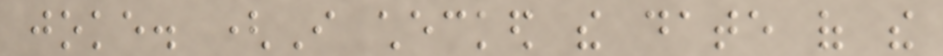joke. (I checked the date of the
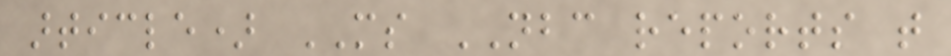article) MS NBC reports that
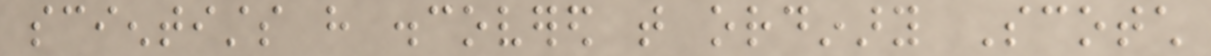scientists have discovered that ordinary Scotch
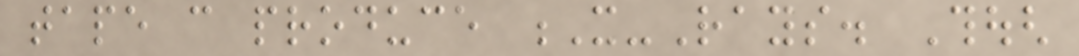tape can produce X-Rays. Though
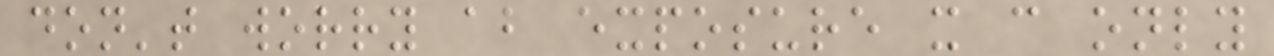don't worry about exposure it can only
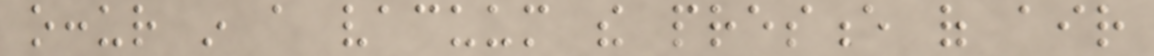occur in a vacuum the presence of air
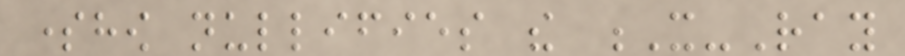somehow nullifies the X-Ray
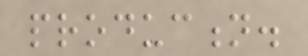production.
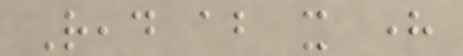Read about it here
